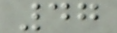47
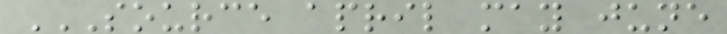SOURCE APRIL MAY JUNE
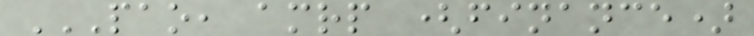PAO, AMRP (FINANCE)
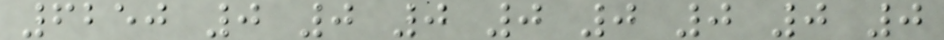6250 0 0 0 0 0 0 0 0
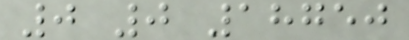0 0 18750
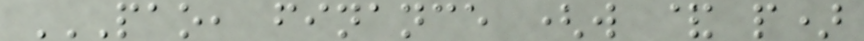PAO, FINANCE (W & P)
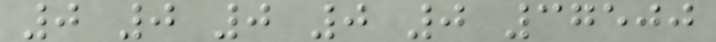0 0 0 0 0 37500
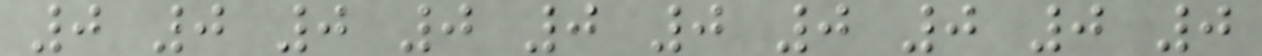0 0 0 0 0 0 0 0 0 0
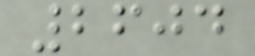2604
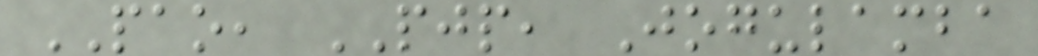PAO, PJP, Jogulamba
